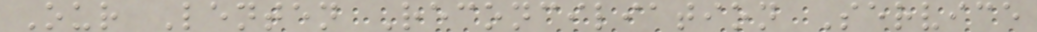Our Lenten Reconciliation Service
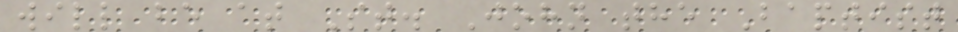will be at St. John the Baptist
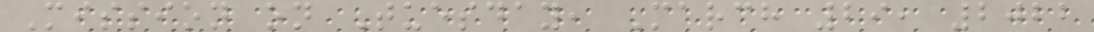Mission on Tuesday, March 29, 2022
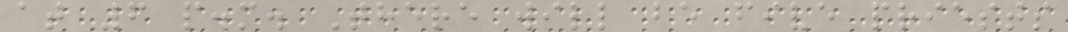at 6 p.m. There will be five priests
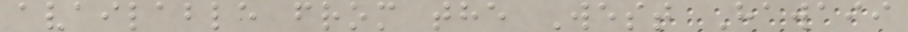available from the West Hawaii
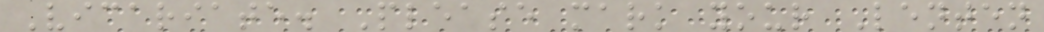Vicariate. Please mark your Lenten
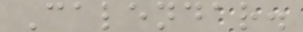Calendar.
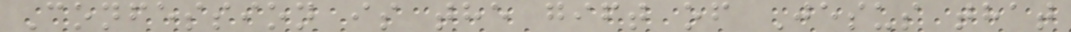Confession is the gift of Jesus that
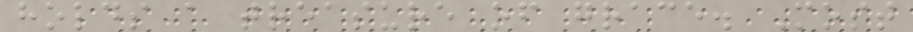holds a treasure of grace. Most
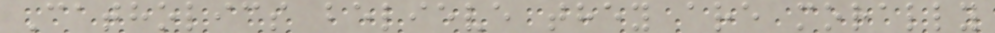Catholics believe they are morally
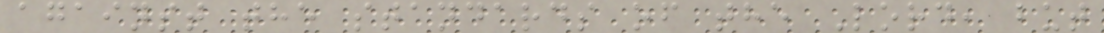against the standards of the Lord, but
